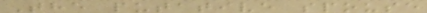The putative spouse
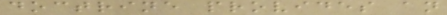doctrine provides an
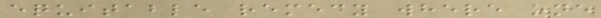equitable remedy where one
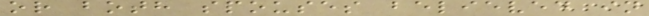or both spouses believed in
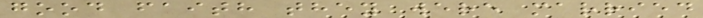good faith they were married
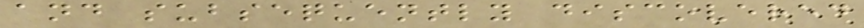and subsequently discovered
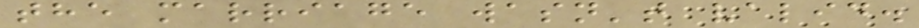the marriage wasn't valid.
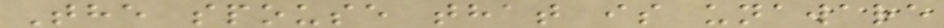The spouse that is unaware
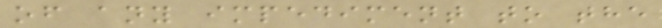of any impediment to the
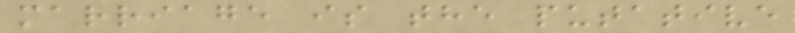marriage is the putative
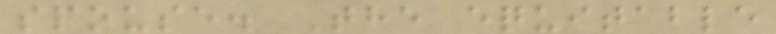spouse. The equitable
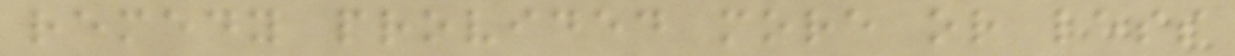remedy provided more or less
